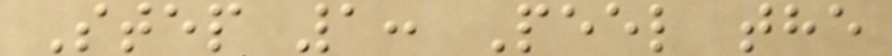Step 1: Peel the
